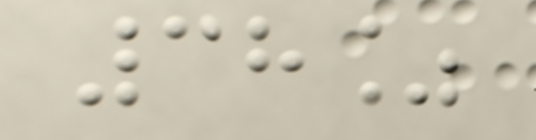38%
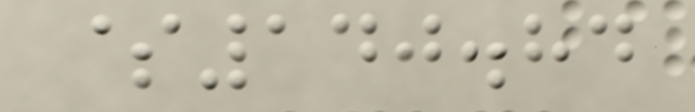$140.84
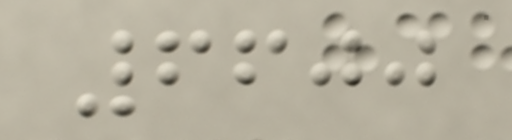6600
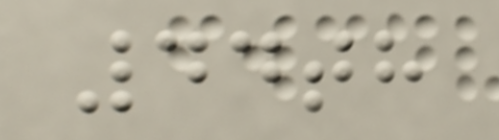44th
